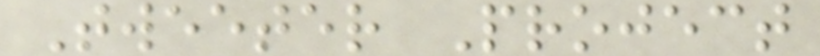Tweeter Project
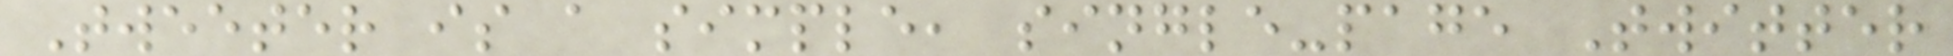Tweeter is a simple, single-page Twitter
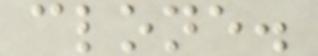clone.
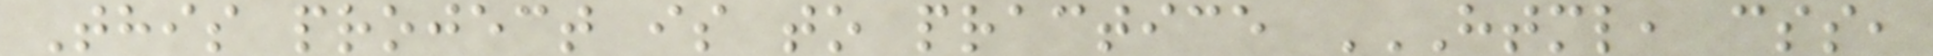This project is to practice HTML, CSS,
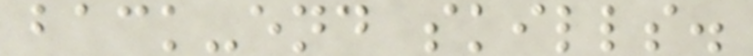back-end skills.
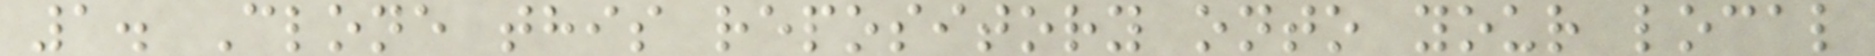1. Clone this repository onto your local
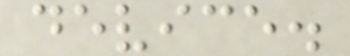device.
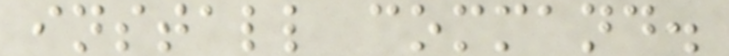install command.
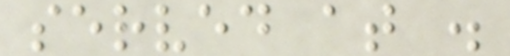served at .
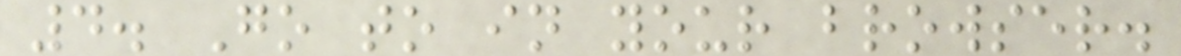4. Go to in your browser.
